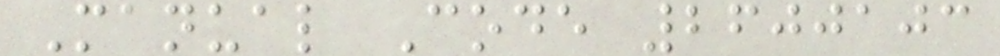Manual Code 2600103
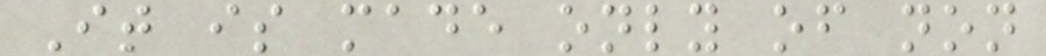It is made only of non
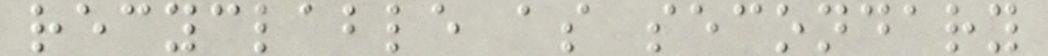recyclable as secondary
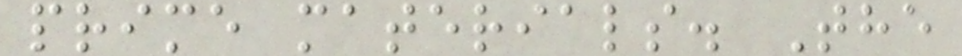prime materials. The
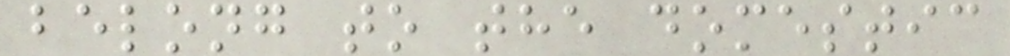belong to the domestic
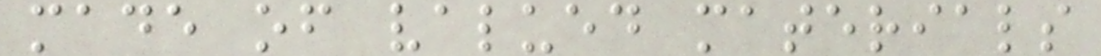made of valued materials
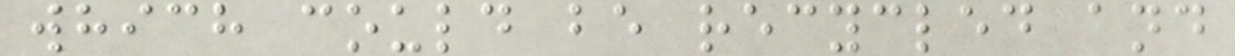which could be recycled and
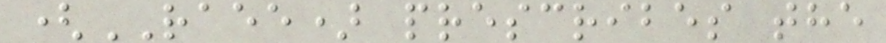(RAEE) prescribes the
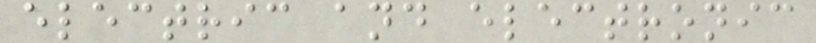electric and electronic
